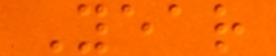Year
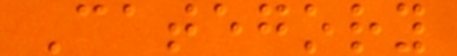Category
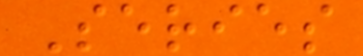Series
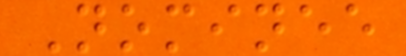Nominee
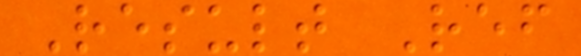Result Ref
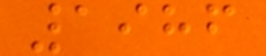1986
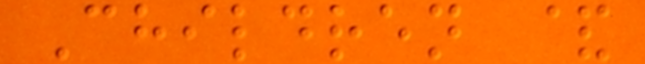Children &
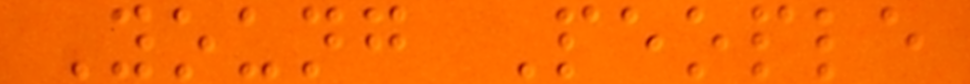Young People
